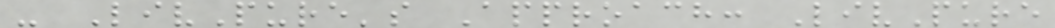- LivPure's Approach: LivPure
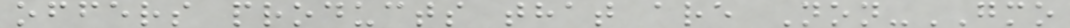offers products that are Non-GMO
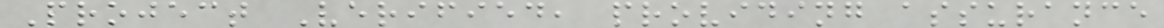Project Verified, providing assurance
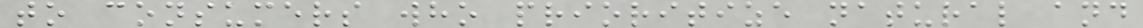to consumers who prioritize natural and
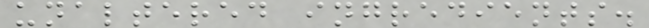unaltered ingredients.
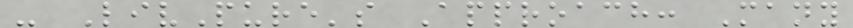- LivPure's Approach: Many
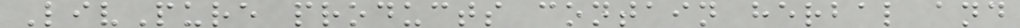LivPure products contain herbal and
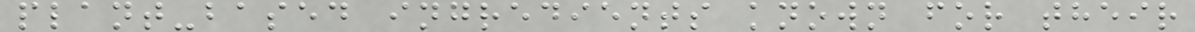plant-based ingredients known for their
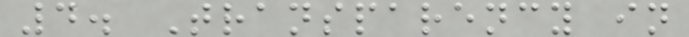4. Transparency in
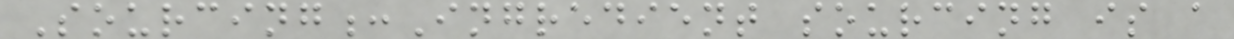Sourcing:Ingredient sourcing is a
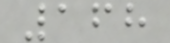168
